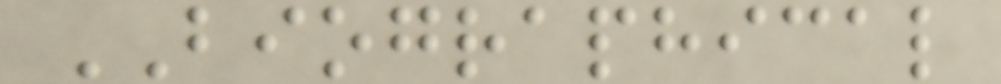BIOGRAPHICAL
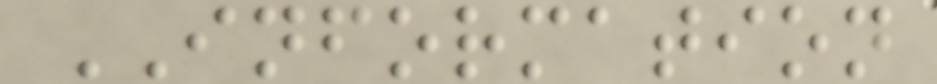INFORMATION
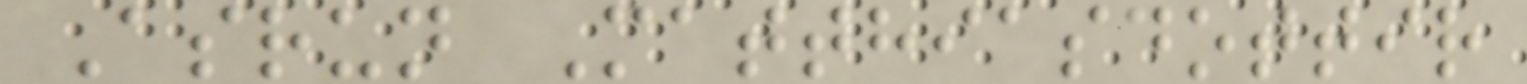Asrun Matthiasdottir
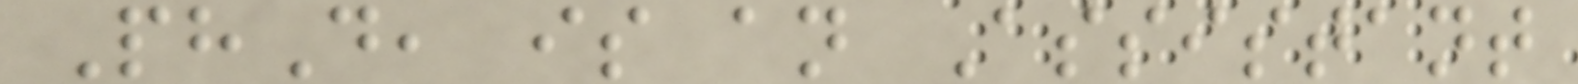PhD, is an Assistant
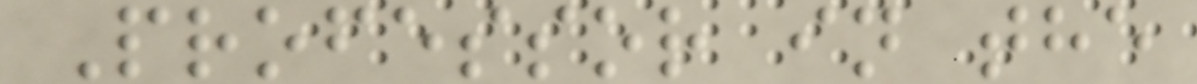Professor in the
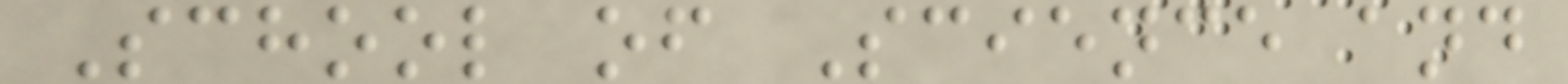School of Science and
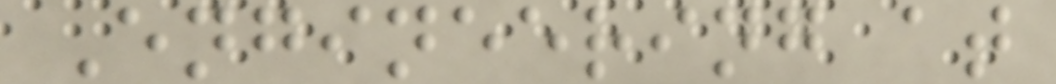Engineering at
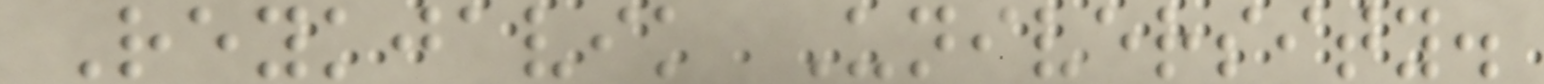Reykjavik University.
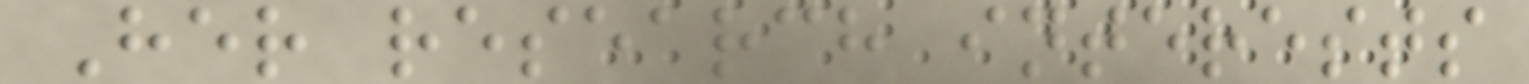Her research interests
